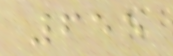655
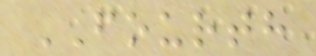FOURTH
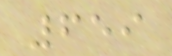659
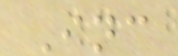Inc
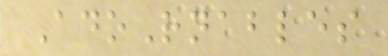AdoRnables
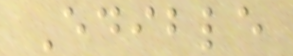Edible
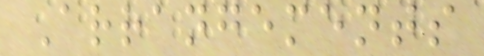Arrangements
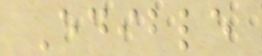Edible
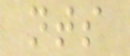nts
